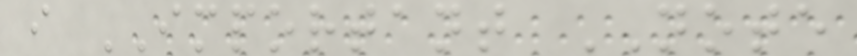i IMPORTANT NOTE
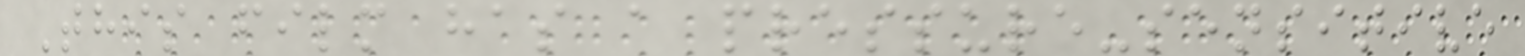This film has a pressure-sensitive
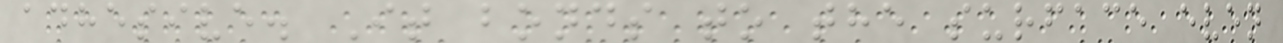adhesive. It bonds to the surface even
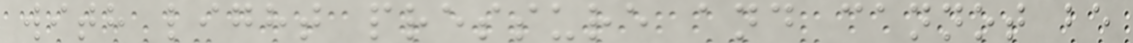with light pressure and cannot be
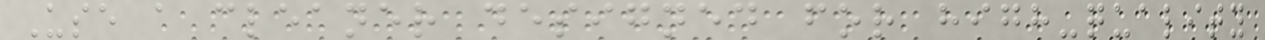Use a cleaner designed for high-quality
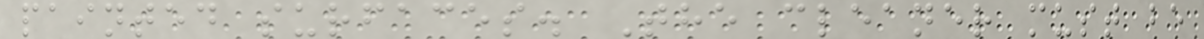painted surfaces. The cleaner must be
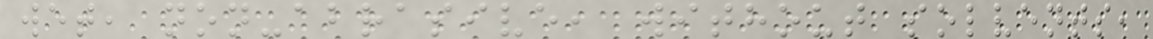wet, non-abrasive, without solvents,
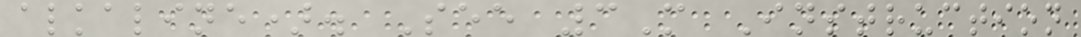alkaline). See 3M Instruction
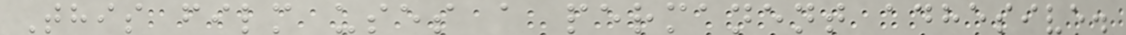This film uses a permanent adhesive.
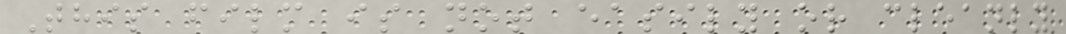This film is not easily or cleanly
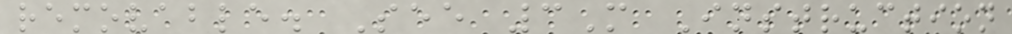removable. See 3M Instruction
